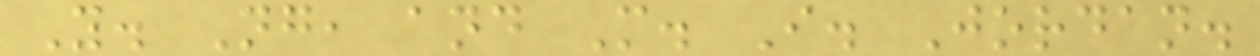Y. Ng, and M. I. Jordan.
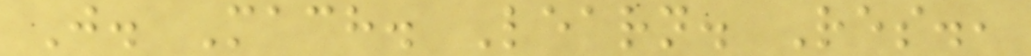J. Mach. Learn. Res.,
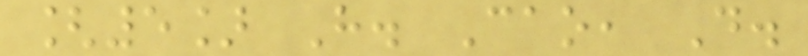[5] H. Cao, D.
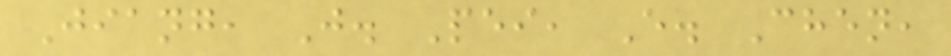Jiang, J. Pei, E. Chen,
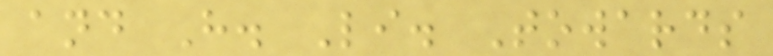and H. Li. Towards
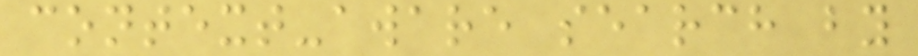context-aware search by
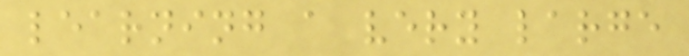learning a very large
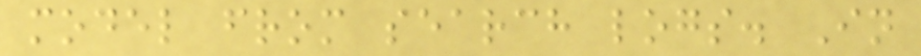model from search logs. In
